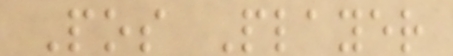Pos Player
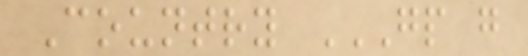Country GP G
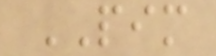PIM
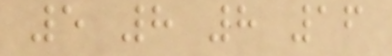5 8 8 16
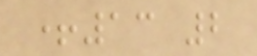+13 2
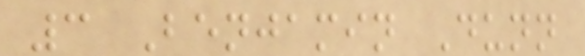3 Benjamin Dunn
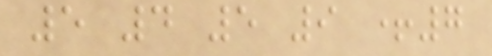5 4 5 9 +7
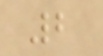2
